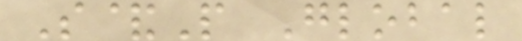S&P Global
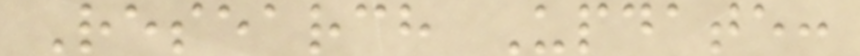Research Update:
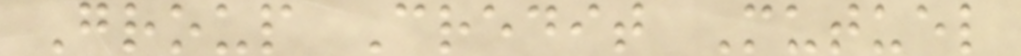Group Credit Mutuel
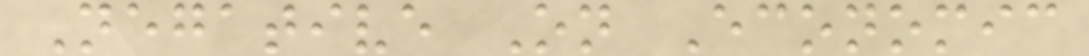Negative On Economic
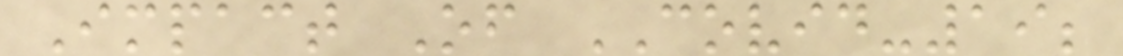Impact Of COVID-19;
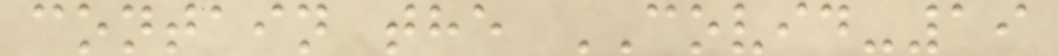contain the COVID-19
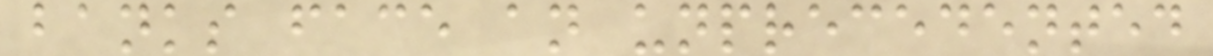banks face an unprecedented
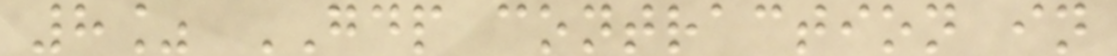8% GDP contraction in
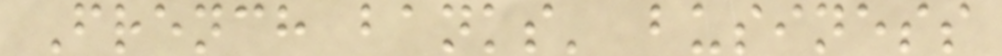French banks' business
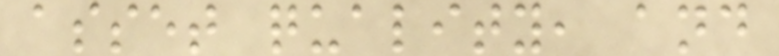asset quality, and
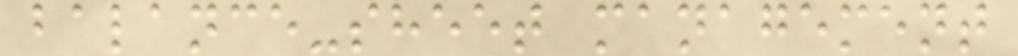balance-sheet management
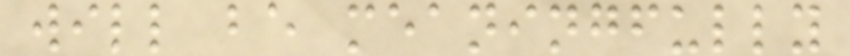will be meaningfully
